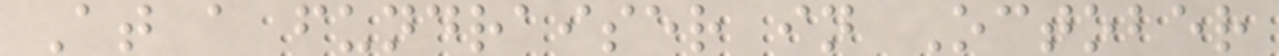At a fundraiser in October
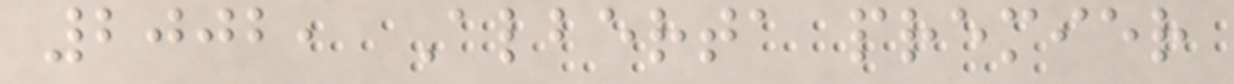2002, Alberta premier
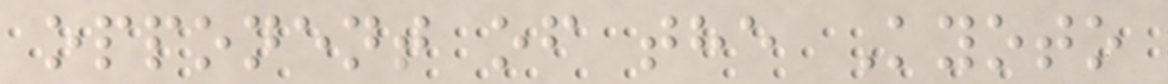opponent of the Kyoto
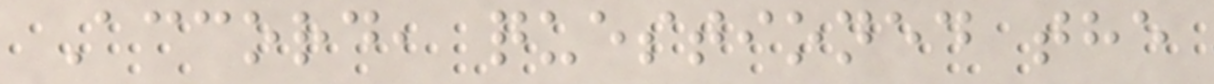Accord, questioned the
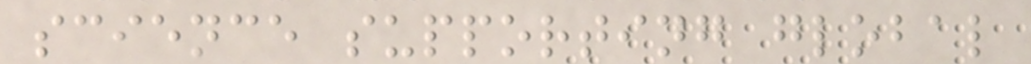science supporting global
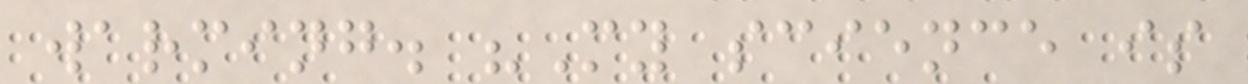warming. "My science is
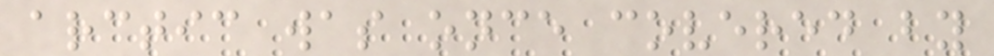arctic was once covered by
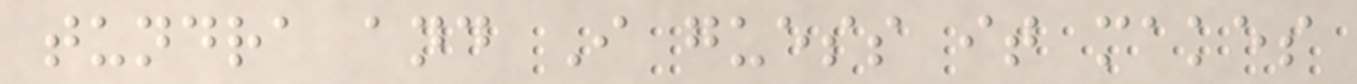tundra and I guess it makes
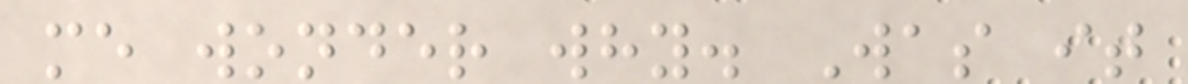me wonder why. Was it
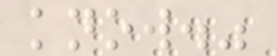know."
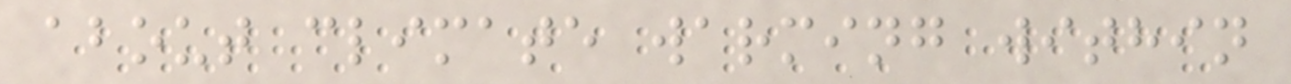about climate warming within
